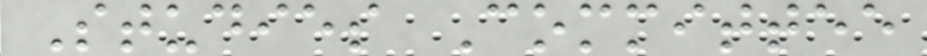Studies Committee
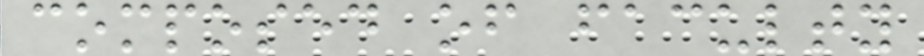composed of faculty
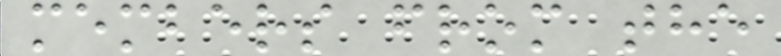members from the
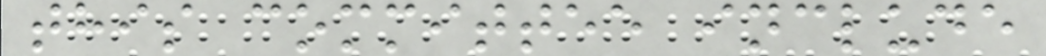this committee include
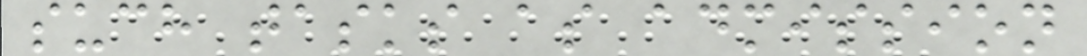such tasks as admission
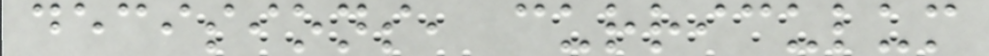decisions, curriculum
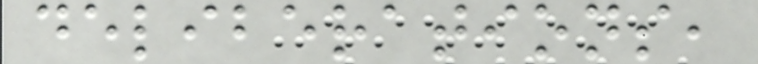deliberations,
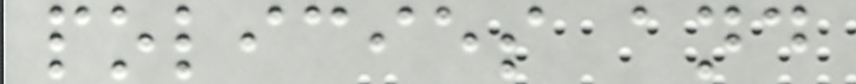policies and
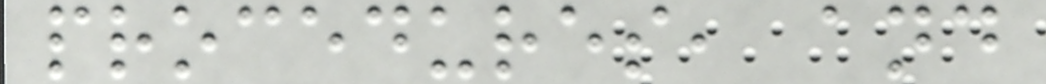procedures, and
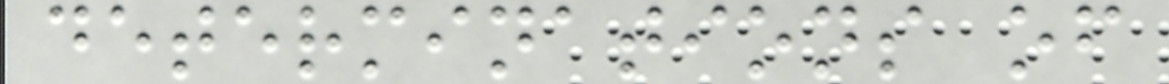determinations of
